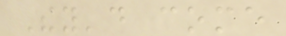They'd come
